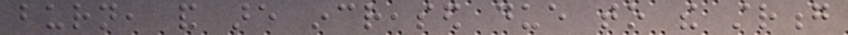burn, and are increased due to the strong
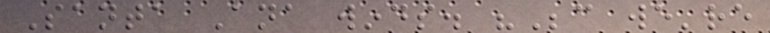Santa Ana winds. "Because we're
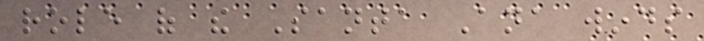role of the Santa Ana winds
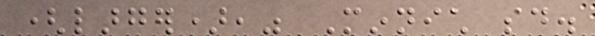(larger)," Minnich said.
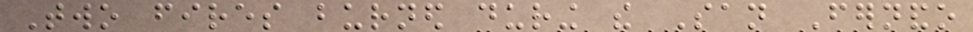Two fires burned during the San Fernando
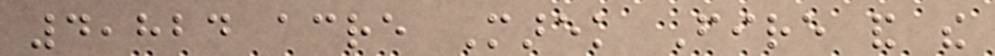4,824 acre Marek Fire and the
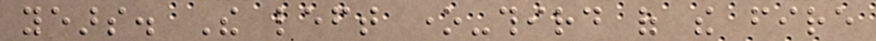years. The left one-third of the fire
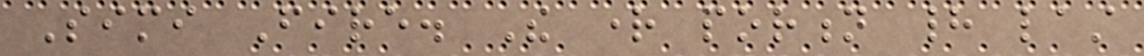Simi Fire. The right portion had last
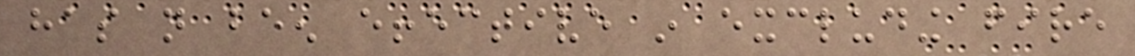has not been effective in excluding fire
